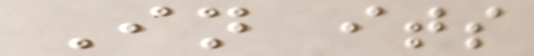In its
